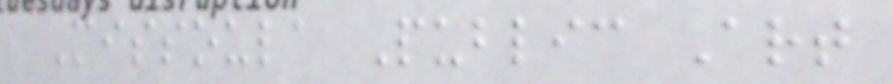Missoula Public Art
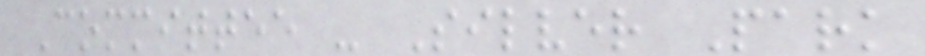Committee - Silver Park
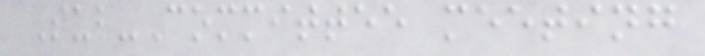Sub-Committee meeting
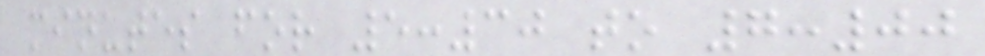minutes for 5:30 to 7:00
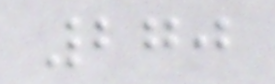270
